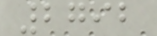2792
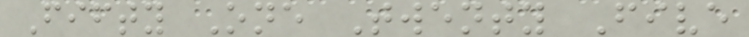Fifty One Twenty Five
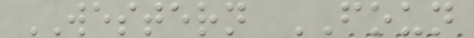WESTERN FOUN
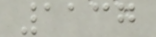1137
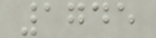1745
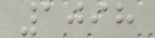1098
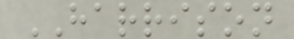HARRISON
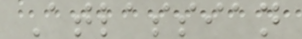Atlassian
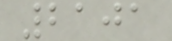2101
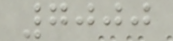7000
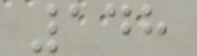148
